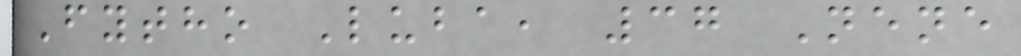Fytho Luba, 37 Nene
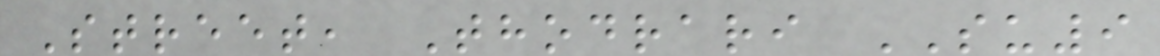Street, Thodrari SU9
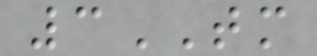3TM
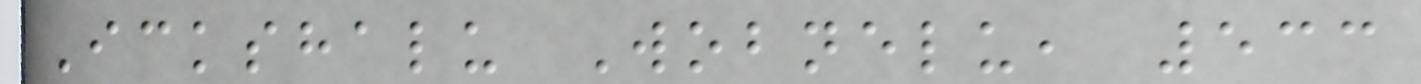Ickshalu Wobnelu, 533
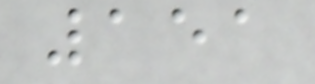151
